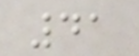41
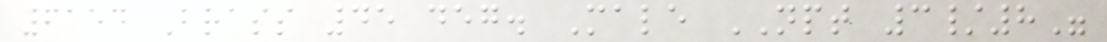6154 Brass 45 deg. Male NPT 3/8"
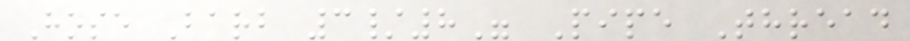Hose Barb 3/8" Pipe Thread
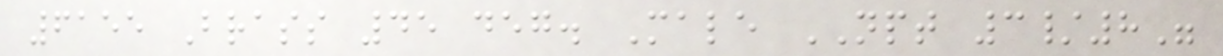6155 Brass 45 deg. Male NPT 3/8"
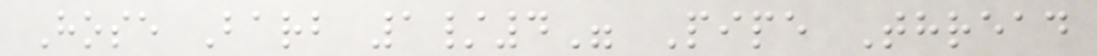Hose Barb 1/4" Pipe Thread
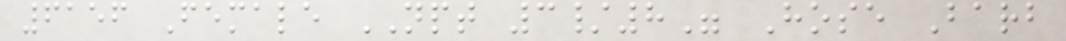6156 Female NPT 3/8" Hose Barb
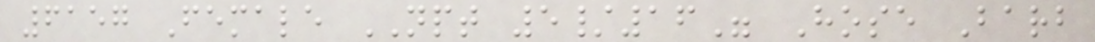6157 Female NPT 5/16" Hose Barb
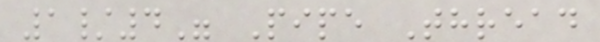1/4" Pipe Thread
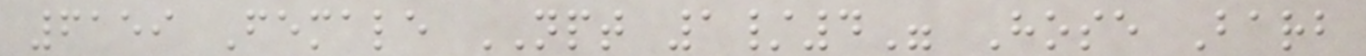6159 Female NPT 1/4" Hose Barb
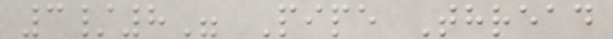3/8" Pipe Thread
